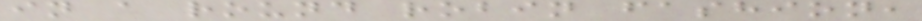in a round robin fashion,
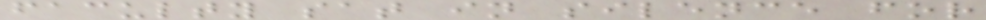faculty sat in silence for
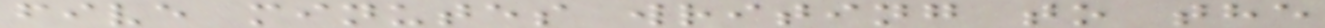five minutes writing to the
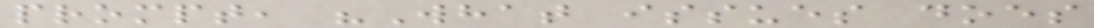prompt, "What issues does
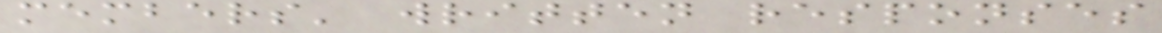members' written responses
